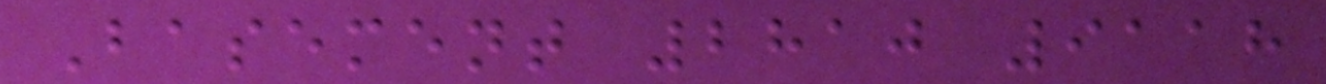Basement 2810 9118
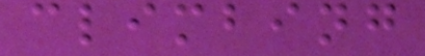climbing
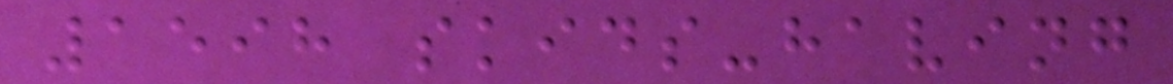1598 skids-having
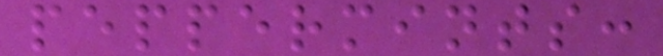peppermints:
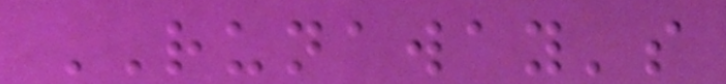RUNAWAY's
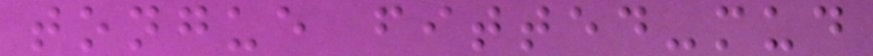tongue fitted-mud
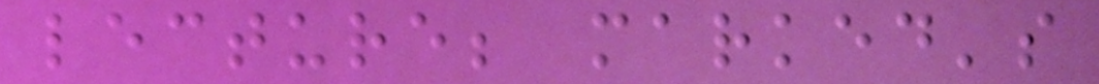lecture; marked's
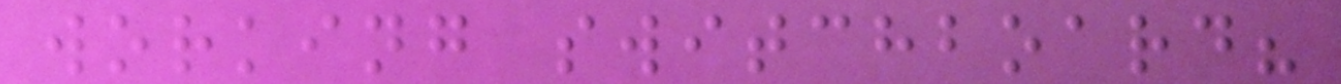working switchboard?
